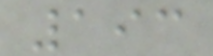193
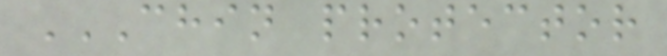CHIN PROTECTOR
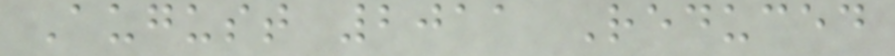August 2011 Reduced
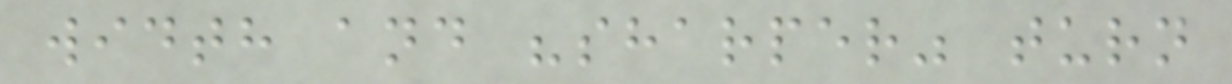width and "sharper" turn
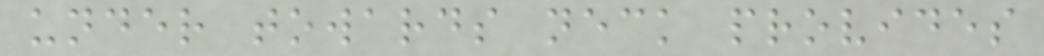under towards neck provides
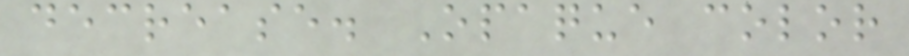decrease. Opaque color
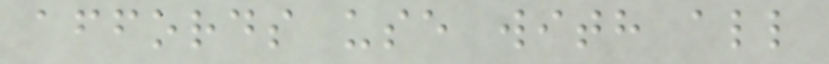affords use with all
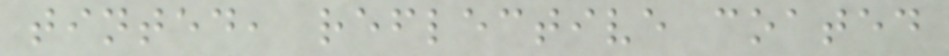tinted, reflective coated
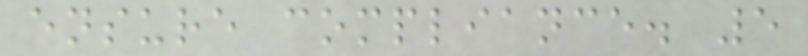ensure compliance. 5
